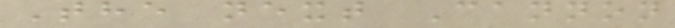The next Cannon
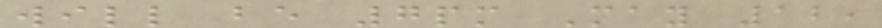will be 7pm May 12,
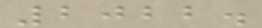2022.
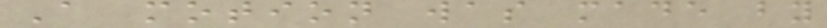A motion was made by
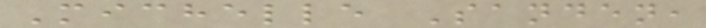Michelle Sanden,
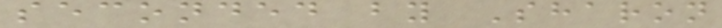seconded by Sharon
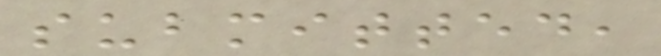submitted,
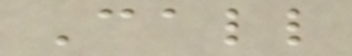Call
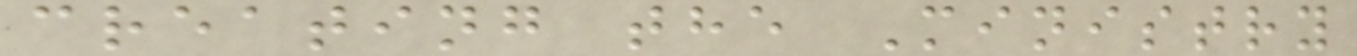creating the Ministry
